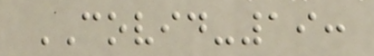COVID-19:
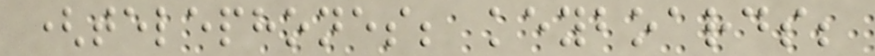(telephones; keyboards;
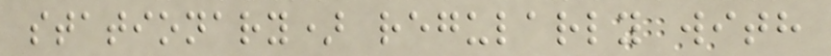stationary) regularly with
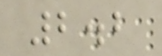2.2
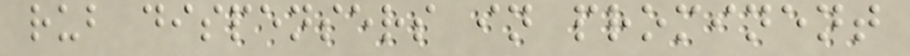rub dispensers in prominent
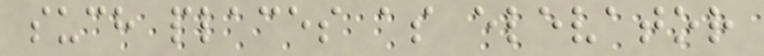such places as elevator
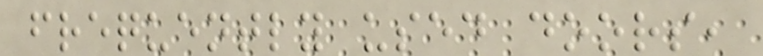frequently used doors,
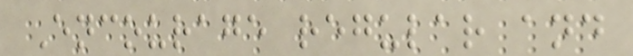Encourage regular and
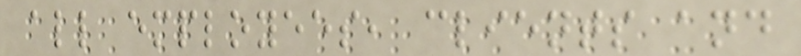all employees, clients and
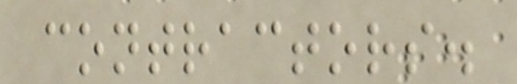contractors.
